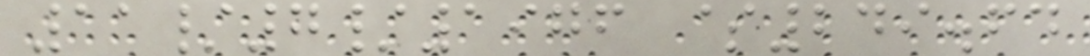11/7/1976 $249.64
